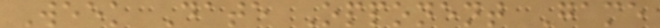Week Date Opponent Game
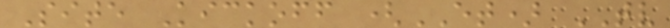Site Kickoff (ET) TV
